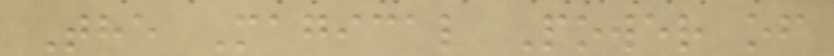The Magical Power of
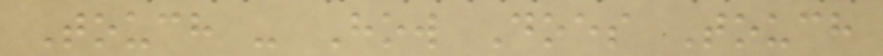Touch - How Does Touch
